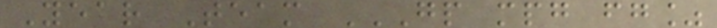Year Team GP MPG FG%
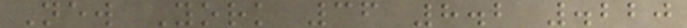New York 36 8.2 .220
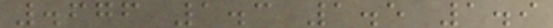.676 1.3 1.5 1.9
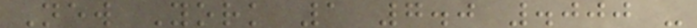New York 1 7.0 .000 -
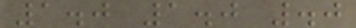1.0 1.0 .0
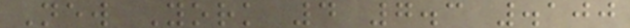New York 4 7.3 .100
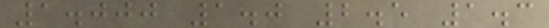1.000 1.0 2.5 1.3
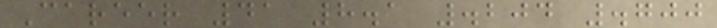Career 41 8.1 .204 .700
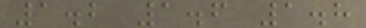1.2 1.6 1.8
